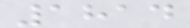1814
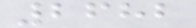2682
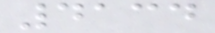4134
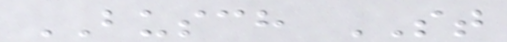BUSCH ST
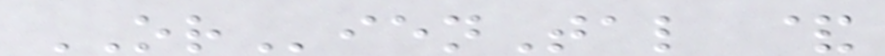ORienTal &
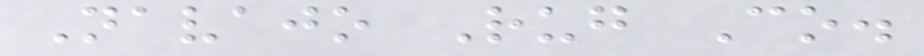Navajo Rug Co.
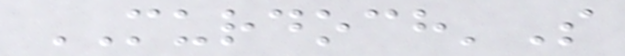MURDOCH'S
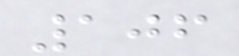106
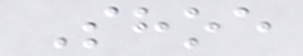Shoe
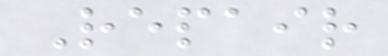Repair
